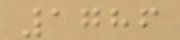1786
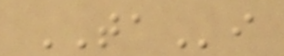TAi
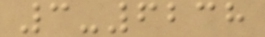3-6238
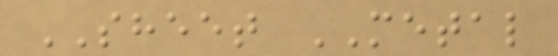SHEET METAL
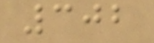302
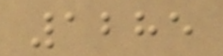1285
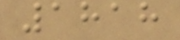1818
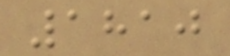1810
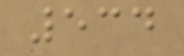534
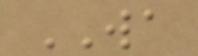WA
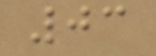03
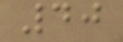40
